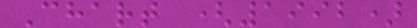Chart (1992)
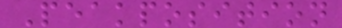Peakposition
